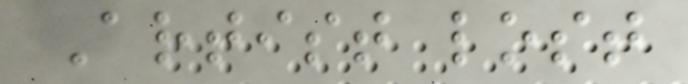Artist lost
